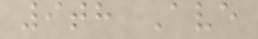9th Ave
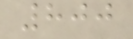800
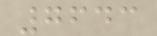7643
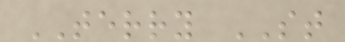TERRY ST
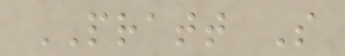PRATT S
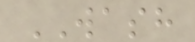WASH
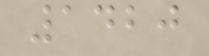1420
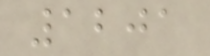1201
